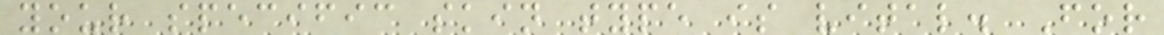your specific skin type is vital. For
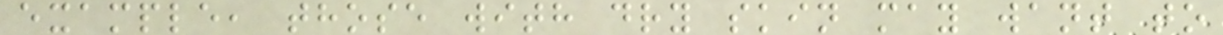example, those with dry skin may want to
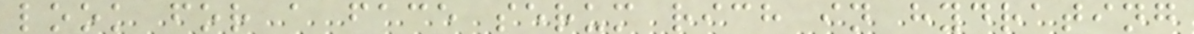look for a face serum rich in hydrating
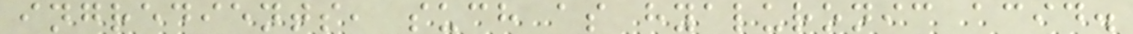ingredients, such as hyaluronic acid.
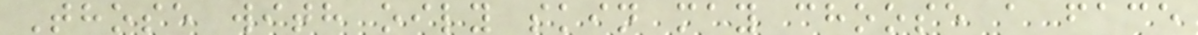Those with oily skin may choose a face
